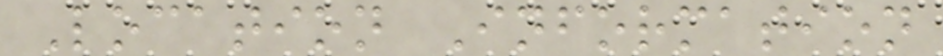Location Information
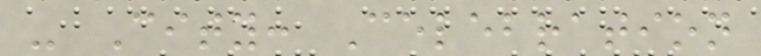- City: Celebration
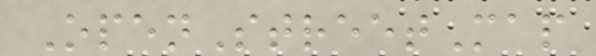OpenStreetMap
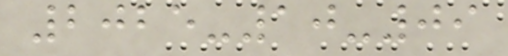2025-10-09
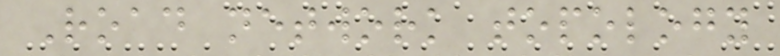Road network topology
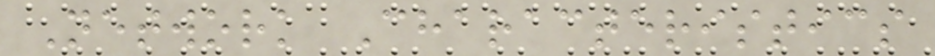Network Characteristics
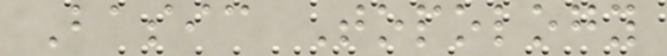Basic Topology
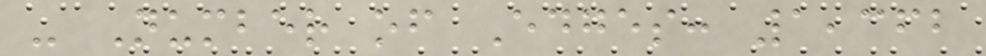- Number of Edges: 1,362
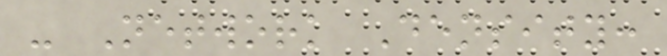- Network Density:
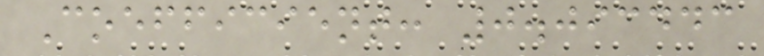Coefficient: 0.093443
